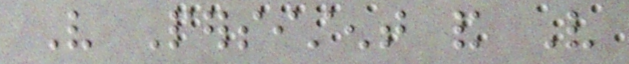Very Persistent and Very
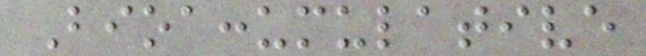Bioaccumulative
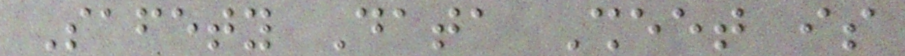Safety Data Sheet is
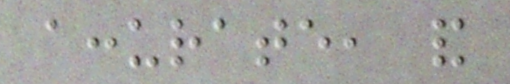accurate, and
